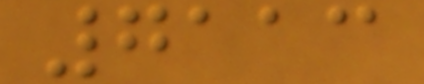7113
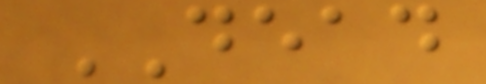DEAD
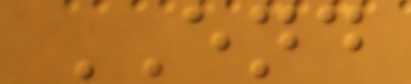END
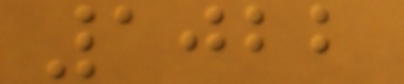1022
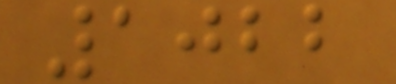1022
